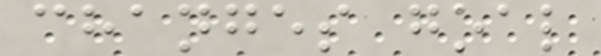changes goal
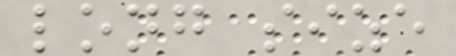long size
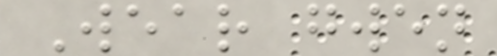Wear gwen
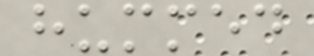hummed
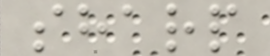sharp
